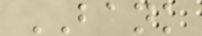BANK
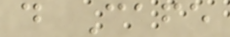d Cafe
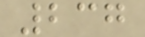237
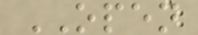OPEN
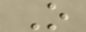O
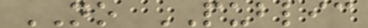NO PUBLIC
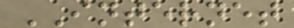INTERNET
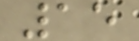15
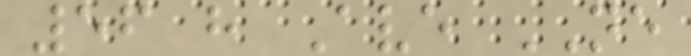56 h Ave NE
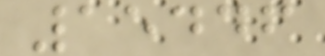15446
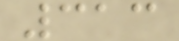313
